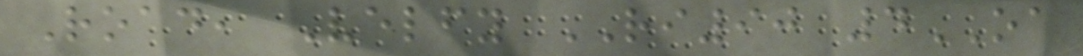Road, Velfy RI90 4OA
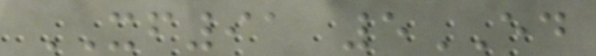XF91 5ED
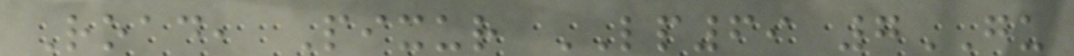Road, Pixur LP69 7GU
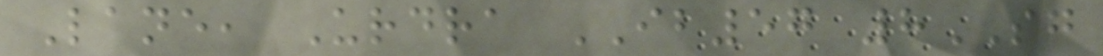Lane, Urdra IB57 8SG
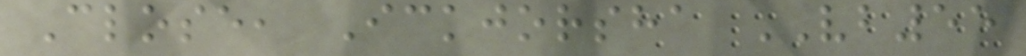Close, Ickjorsha VB55
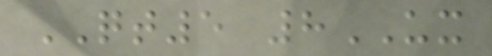QT5 8UX
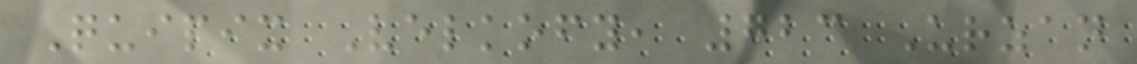Quipix Velkofy, 723 Urzan
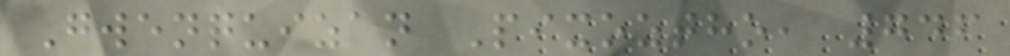Gwenquizan Pixoztho, 746
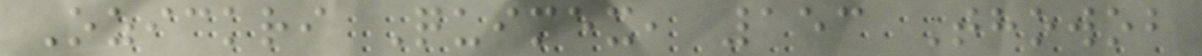Ozickri Quimex, 153 Thowob
